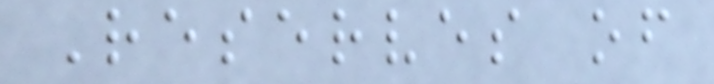Reserves of
